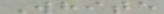White
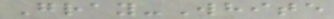Gray-White
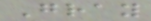Gray
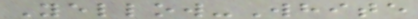Yellow-White
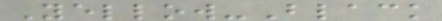Yellow-Black
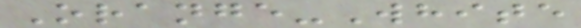Orange-White
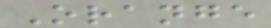Orange
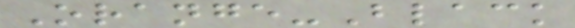Orange-Black
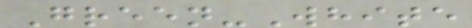Green-White
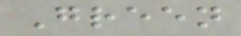Green
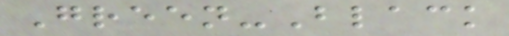Green-Black
